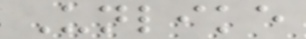Unlike
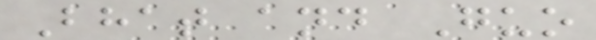Bhat and Guo
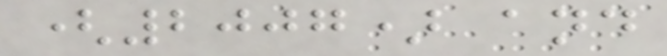(2007) and
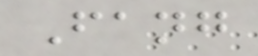Fang
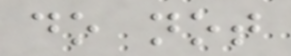do not
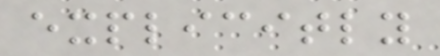explicitly
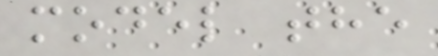model the
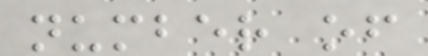number of
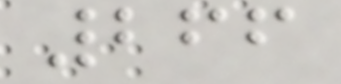266
